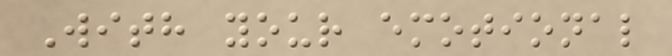With your emotional
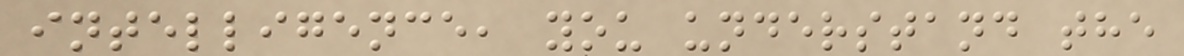intelligence, you understand the
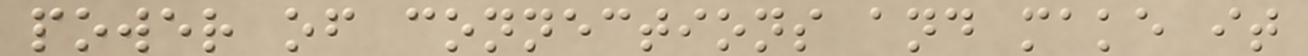power of connections and make it
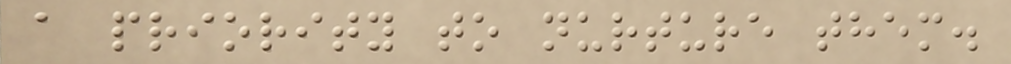a priority to nurture them.
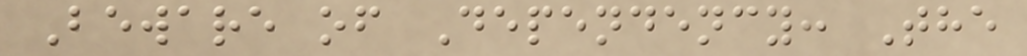Beware of Dependency: The
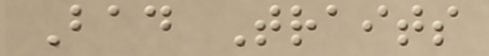Bad Traits
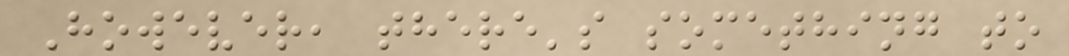However, there's something to
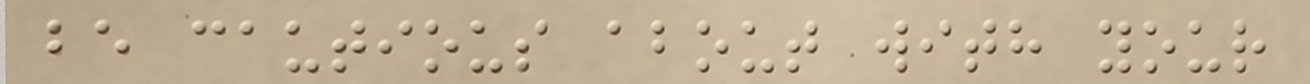be cautious about with your
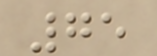75
